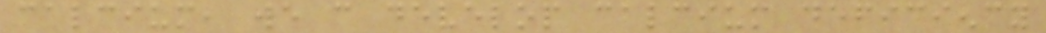calcium, we can develop calcium deficiency
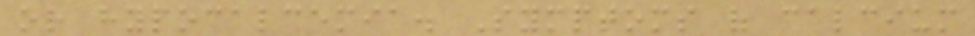or hypocalcemia. Symptoms of calcium
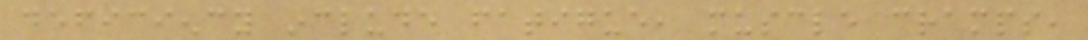deficiency include fatigue, muscle cramps,
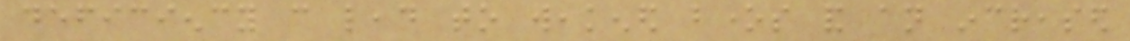deficiency can lead to weakened bones and an increased
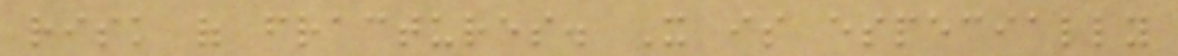risk of fractures. It is especially
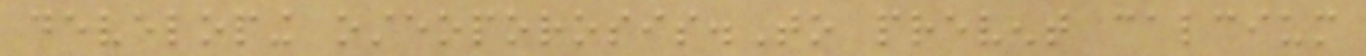developing osteoporosis.To prevent calcium
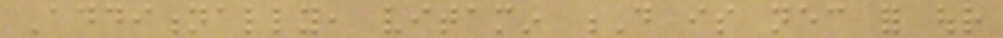Additionally, vitamin D is necessary for our
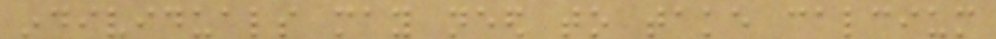individuals may need to take calcium
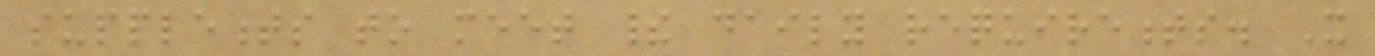supplements to meet their daily requirements. It
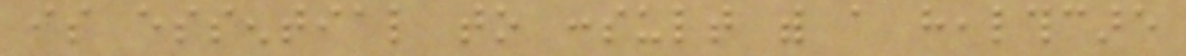is essential to consult with a healthcare
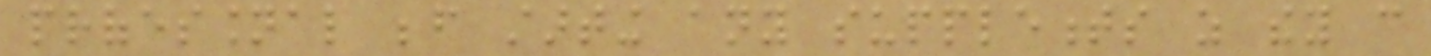professional before starting any supplements as they can
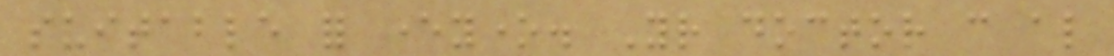suitable for everyone. Your doctor can also
